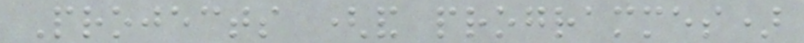Projects (and programmes)
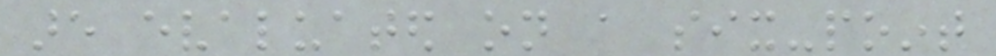are evaluated on a six-point
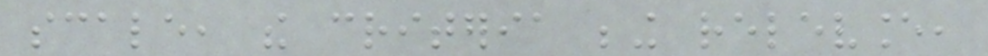scale, the criteria being relevance,
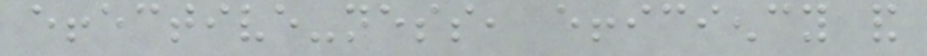effective-ness, efficiency and
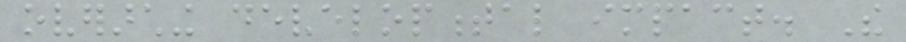overarching developmental impact. The
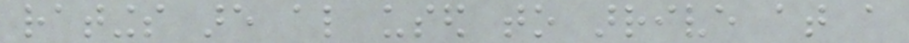ratings are also used to arrive at a
